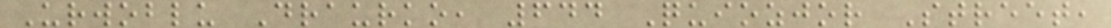Urwoblu Draurko, 644 Quiozjor Street,
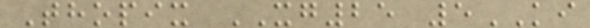Thopix XG25 5KI
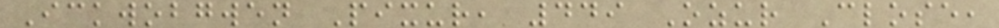Ickwobgwen Pixur, 449 Ozur Close,
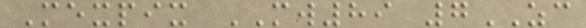Mexpix MW89 7ZC
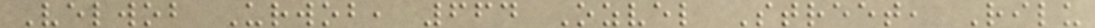Velwob Urwob, 664 Ozvel Street, Rilu
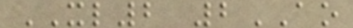XL2 2AO
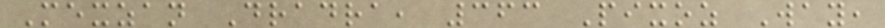Mexzan Dradra, 363 Pixoz Way,
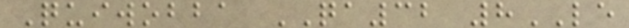Quiwobba QA32 8LE
